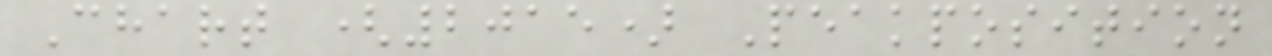Chart (2015) Peakposition
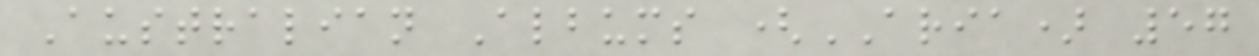Australian Albums (ARIA) 57
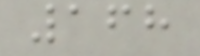168
